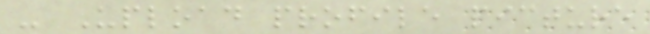- Upload profile picture
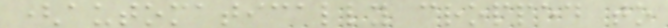(automatically cropped to
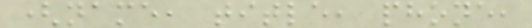(name, title, phone,
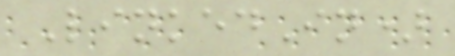LinkedIn)
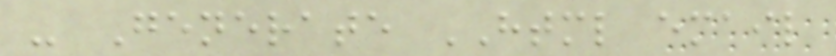- Generate HTML email
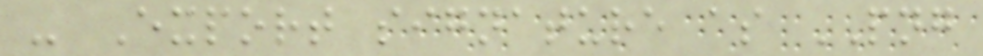- Export signature as PNG
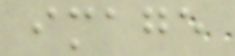image
